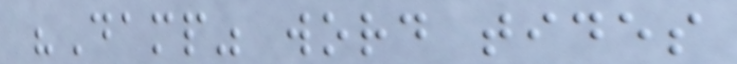"Damp" word tides
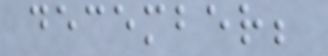december;
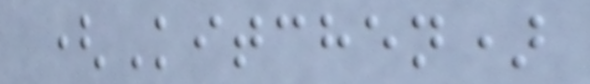(Kitchen)
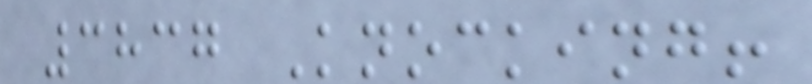3837 Knocking!
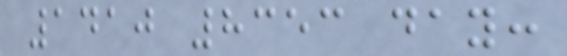1410 8353 day:
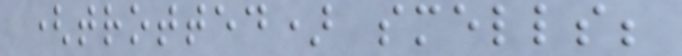(trotted) smells;
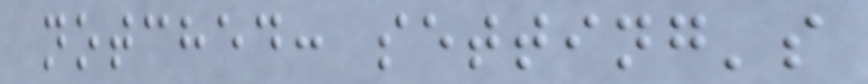notched: setting's
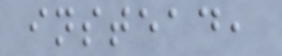instead,
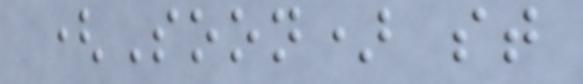(Soon) st
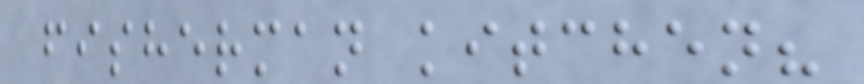fisherman kitchen?
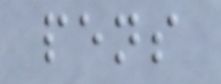pens
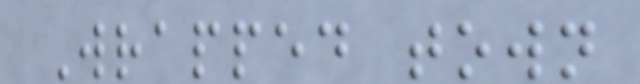Wrapped town
